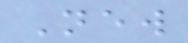New
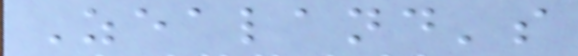Zealand's
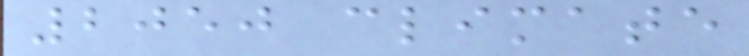2050 climate
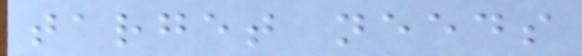target needs
